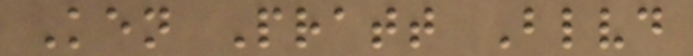Ken Pratt Blvd
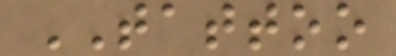TATTOO
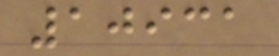10931
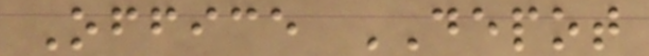Office DEPOT
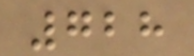728
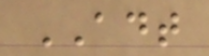ADT
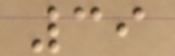39
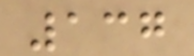137
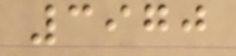3970
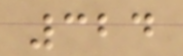324
